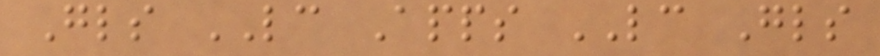Gls LC Apps LC Gls
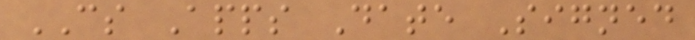CS Apps Date Signed
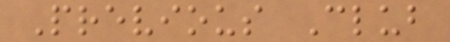Previous Club
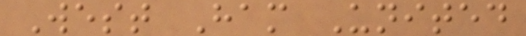West Ham United
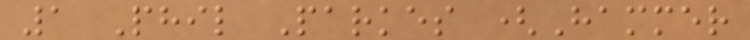1 Phil Parkes (Hammer
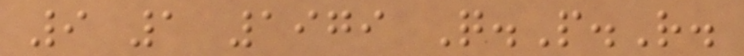9 1 1979 Q.P.R.
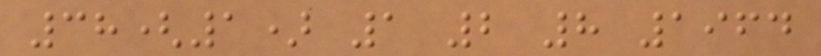38(1) 1 2 8 1964
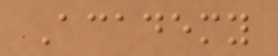Academy
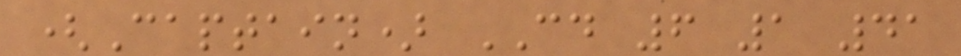(Captain) CD 6 1 41
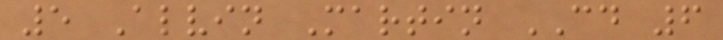5 Alvin Martin CD 6
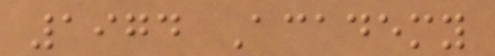1974 Academy
